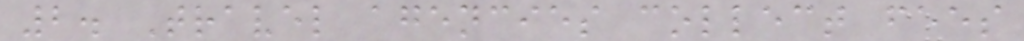2. Travel agencies collect fees
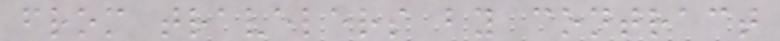from travelers by contract
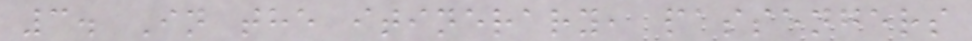3. In the itinerary, passengers
